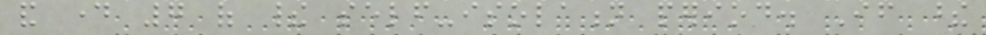and day 7 of their self-isolation period. If these
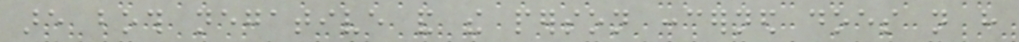are both negative and the person concerned does not have
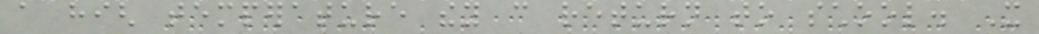a high temperature they can return to school. It
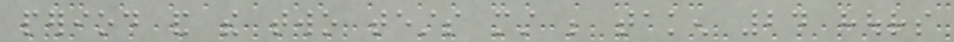period and the two tests must be taken 24 hours
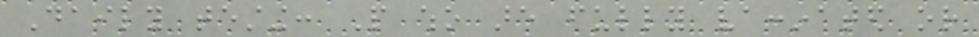Daily testing: People who are fully vaccinated or
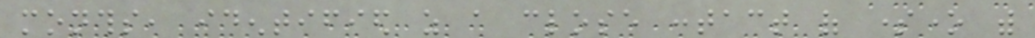months, identified as a close contact of someone with
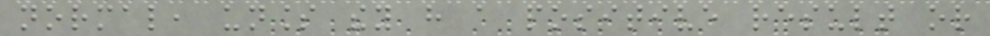normal, unless they have a positive result or
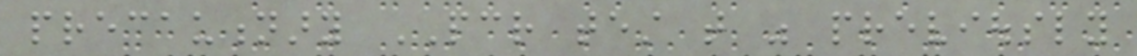precautionary PCR test that was previously
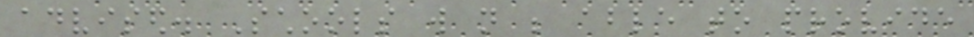advised. Schools will not be able to provide
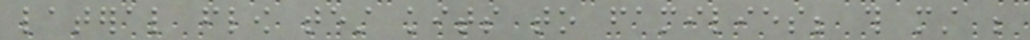lateral flow test kits to families; this must be
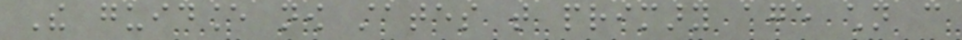The guidance now states that primary age children can
